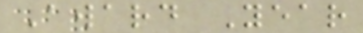Award Year
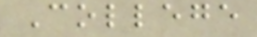College
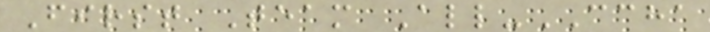First Team All-CCHA
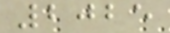2025
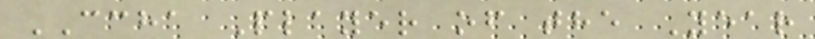CCHA Player of the Year
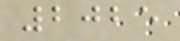2025
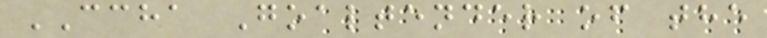CCHA Goaltender of the
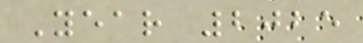Year 2025
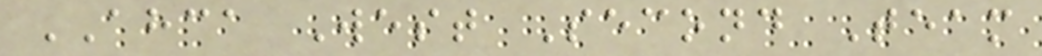AHCA West Second Team
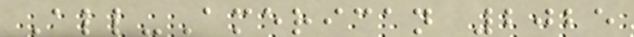All-American 2025
